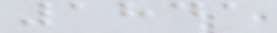1841
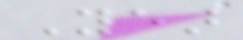Year
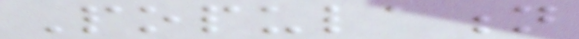Population
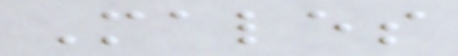Males
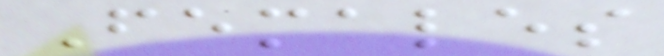Females
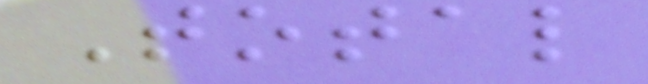Total
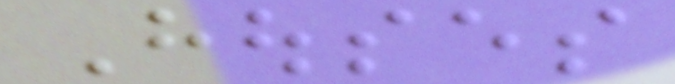Houses
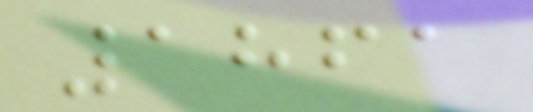1861
